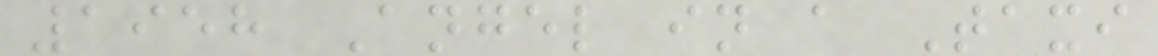1958 Angel in a Taxi
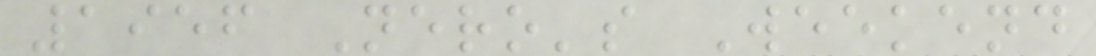1956 Nero's Weekend
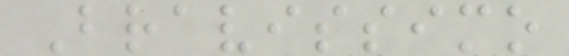Bravissimo
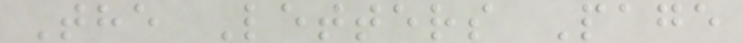The Letters Page
